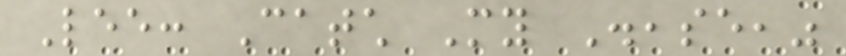Lee: Catch My Disease,"
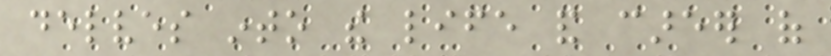delves into the life and career of
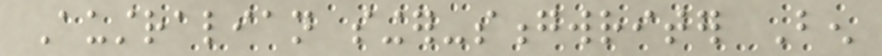Australian singer-songwriter Ben
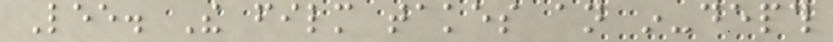Lee. The film takes an in-depth
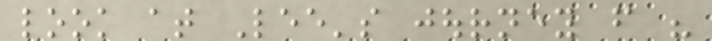look at Lee's journey from his
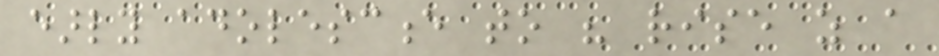early adolescence to his rise as a
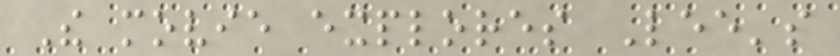The movie explores Lee's
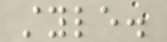style.
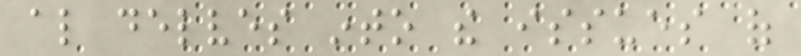also delves into the issues of
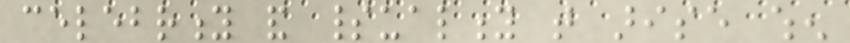celebrity and spirituality that arise when
